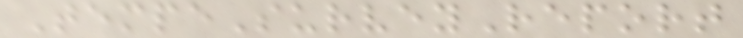TempeSurveyReport
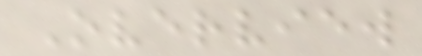Overview
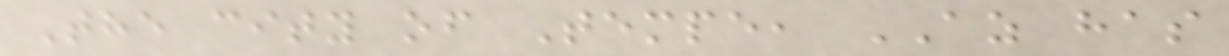The city of Tempe, AZ has
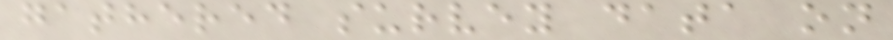gathered survey data on
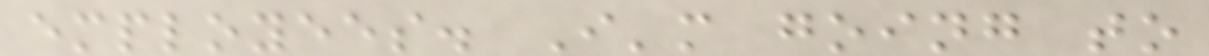employees. I'm going to
